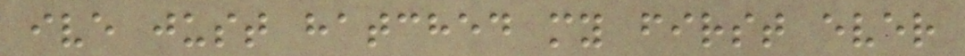ive just hatched my first ever
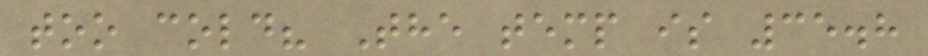too cold? The temp is 35.8
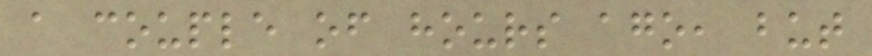a couple of hours ago, but
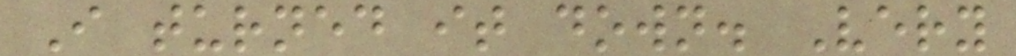I turned it down. Very
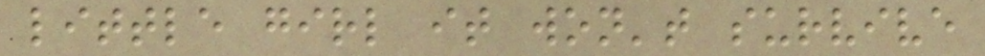little girl it won't survive
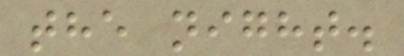the night.
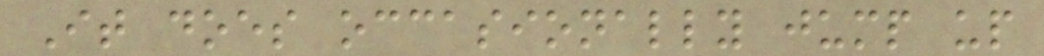It does occasionally jump up
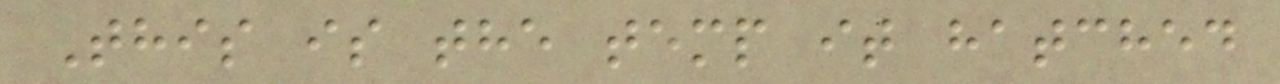This is the temp it hatched
